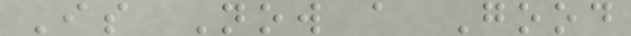Is Now a Good
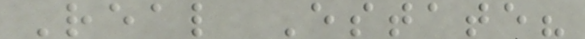Real Estate?
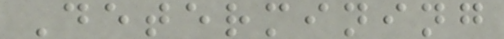Determining
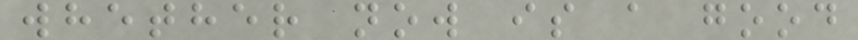whether now is a good
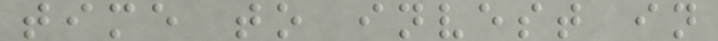time to invest in
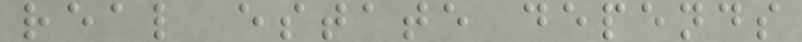real estate depends
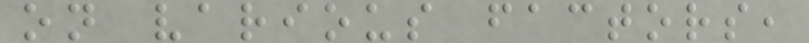on various factors,
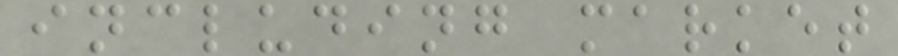including market
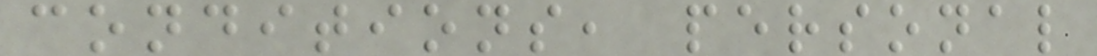conditions, personal
